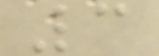3
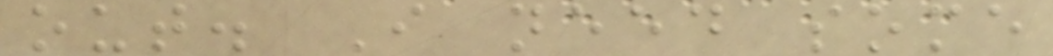out. I need some
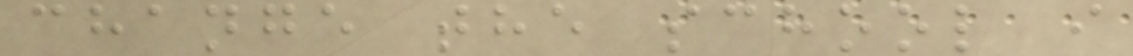change the school i
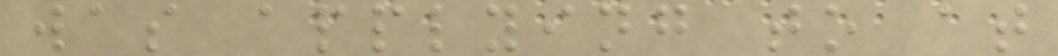was applying to at
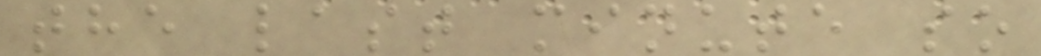the last minute so
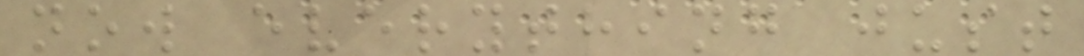now everything just
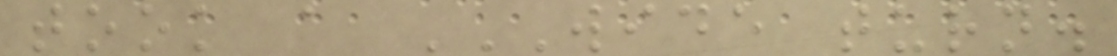took a WIDE TURN.
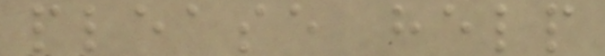please help
